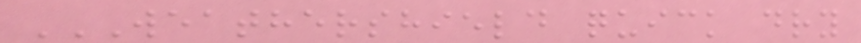WEATHERSHIELD QUICK DRY
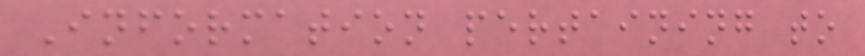Information pertaining to
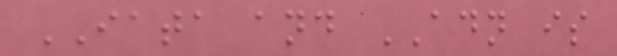IATA and ADN is
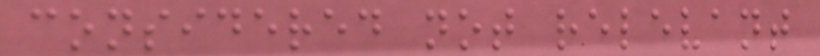considered not relevant
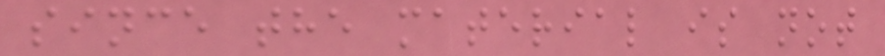since the material is not
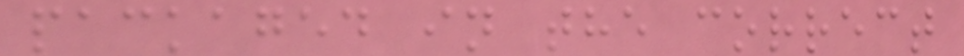packaged in the correct
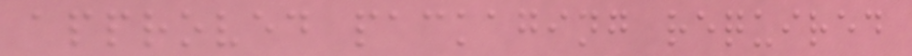approved packaging required
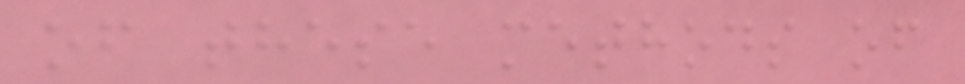of these methods of
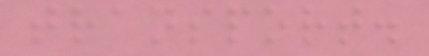transport.
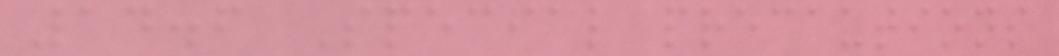14.6 Special precautions
